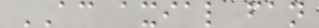AC axial fan
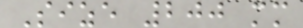Size 200 mm
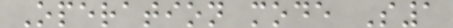Operation mode S1
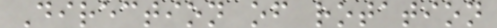Direction of rotation
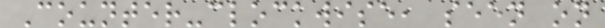Counter-clockwise, seen on
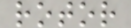rotor
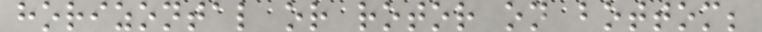horizontal or rotor on bottom;
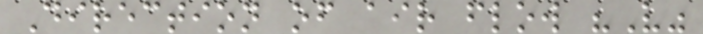Direction of air flow "V"
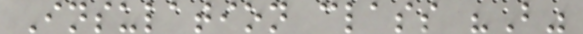Insulation class "B"
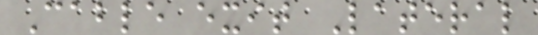Cable exit Lateral
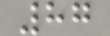87
